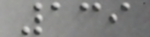139
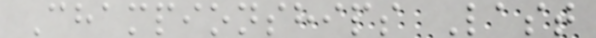Championships Last
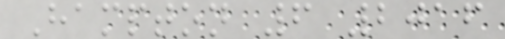Hampton 6 2016
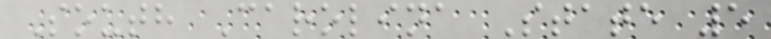South Carolina State 5
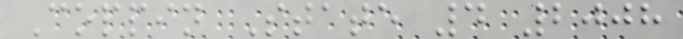Coppin State 4 2008
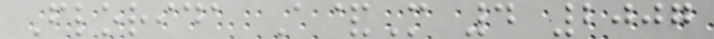Florida A&M 4 2007
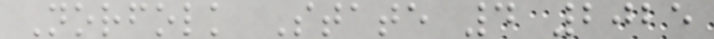Norfolk State 4 2025
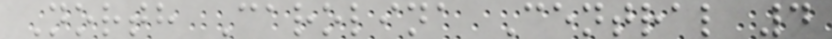North Carolina Central 4
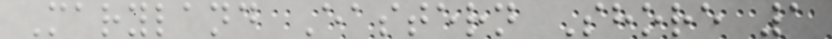Maryland Eastern Shore 1
